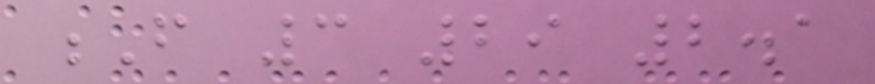F 3 29 2.1
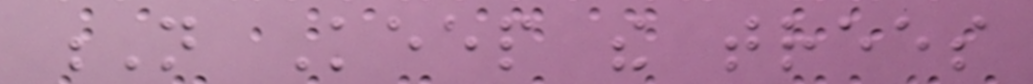N Keep the trees
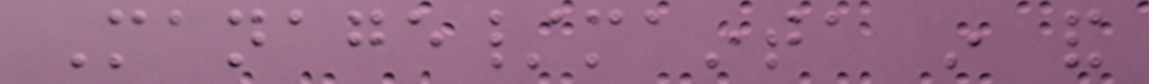Manage/mainta in and
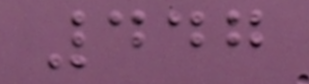447
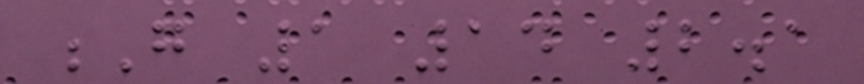G 1 14 2.1
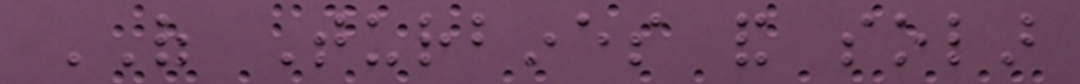OF Turbines and solar
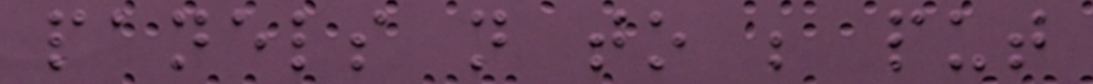panels not to be put
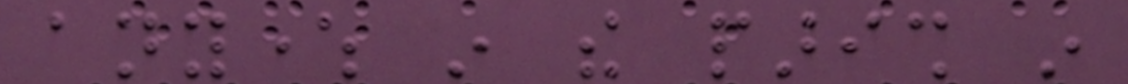anywhere in the parish in
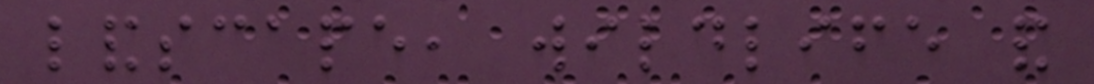landscape, wildlife and
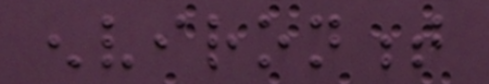environment
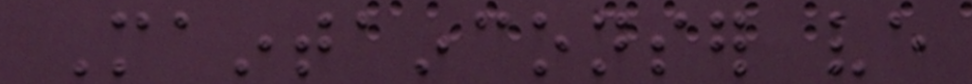Maintainconser ve
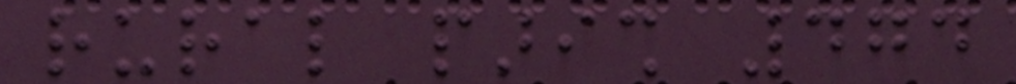rural parish 474
